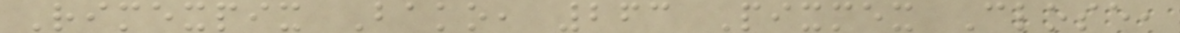Rimexpix Bako, 263 Pixmex Close,
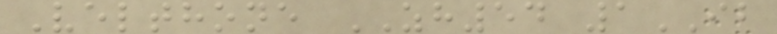Velthone ZH54 1IB
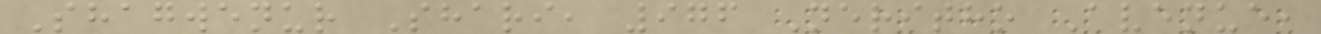Shagwenur Shari, 976 Neritho Avenue,
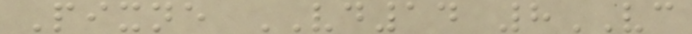Pixne VD14 8VC
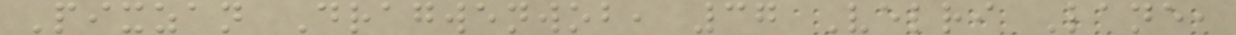Pixzan Dragwenwob, 37 Velri Lane,
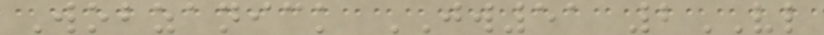Wobzanick JW51 2VL
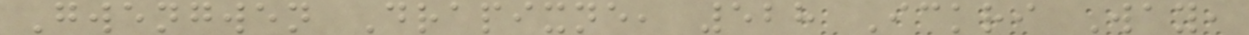Gwengwen Drapixne, 528 Ickri Way,
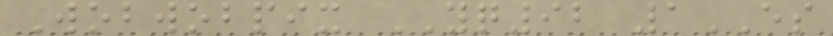Wobwobpix YQ92 1ES
